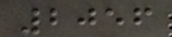2056
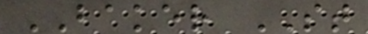BAKER ST
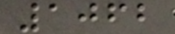1062
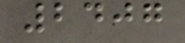2407
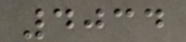4034
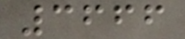3666
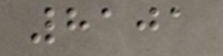8101
